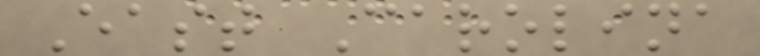East Carolina
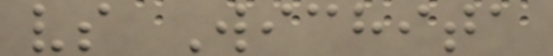vs Wichita
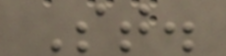St.
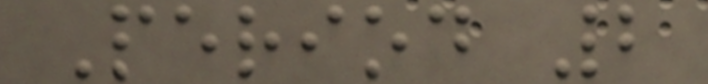Period 2
